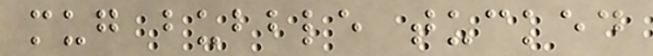mug bubble tucked
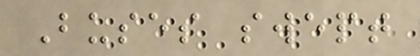Buses swept
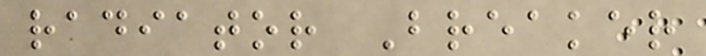radiator Breaker
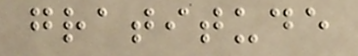gratitude
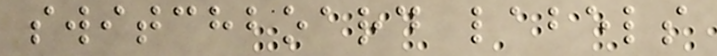switchboard labels
